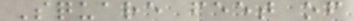Square feet of
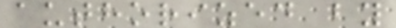authorized by
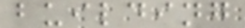building
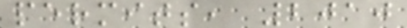permits, 2010
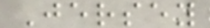Jersey
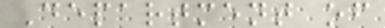Department of
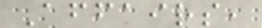Affairs,
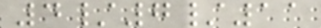4/7/11
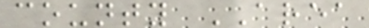county AREA
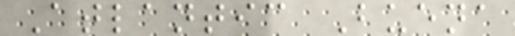Atlantic Buena
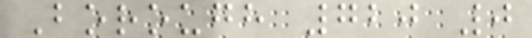Borough 720 0
